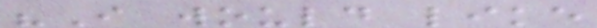"I would like
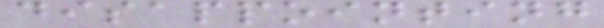disappointing
